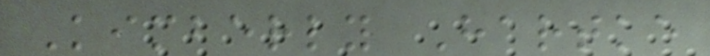Kimberly Hartke
